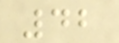42
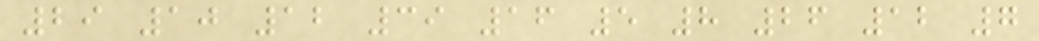29 10 12 39 16 5 8 26 12 7
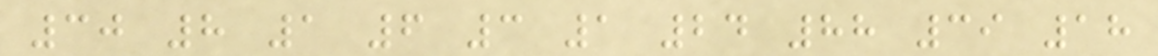30 8 1 6 3 1 24 88 39 18
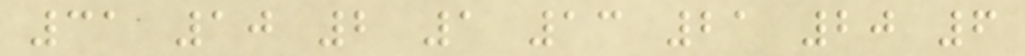31 10 2 1 13 21 20 6
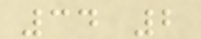34 2
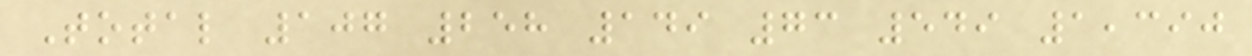Total 107 258 149 73 549 1,390
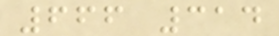666 314
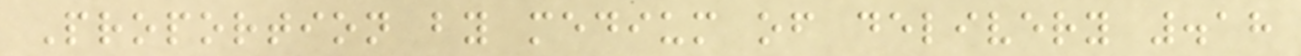Proportion by medium of delivery .18
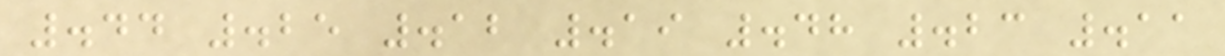.44 .25 .12 .19 .48 .23 .11
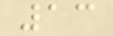13
